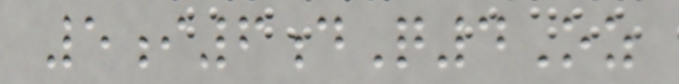5i6dQ4Oz
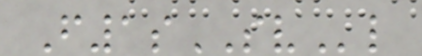F1sSVl
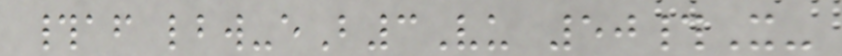#af lbw-eB3Vu 50#X-
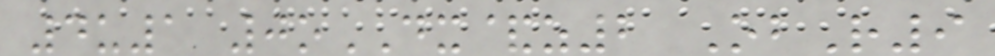4u1 0oDX&z2 ObR9
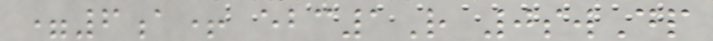=6a+ ebc1R 0swDp
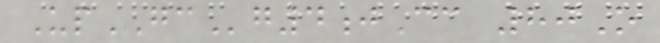UpGCg4jCc 80O
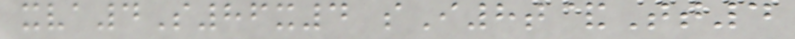xva4S86x4 sI8t&Tt4
